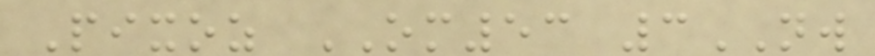Pixoz OM53 3NW
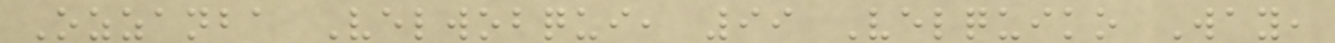Ozzanba Velwobqui, 99 Velquiko Way,
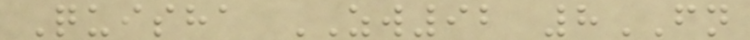Quisha ZW92 8FN
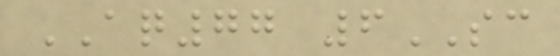AQ77 6SC
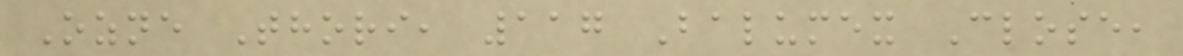Ozne Thori, 117 Balumex Close,
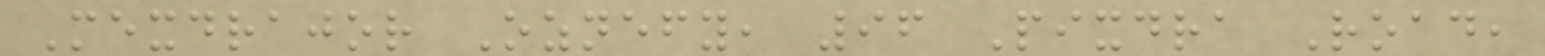Mexdrajor Oznefy, 96 Pixdra Road,
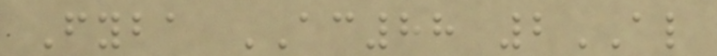Fyba AC88 2AL
